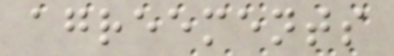agreements
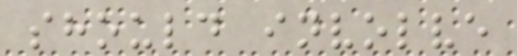should involve
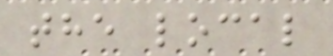the local
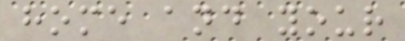home and your
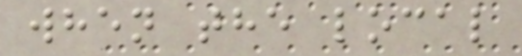when the local
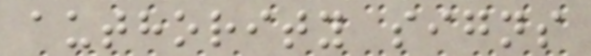authority signs
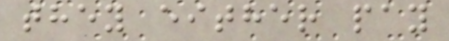they either pay
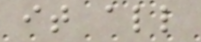it all
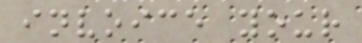invoice your
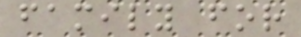family for
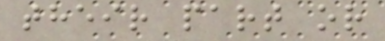their part or
